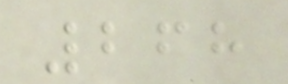268
